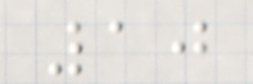10
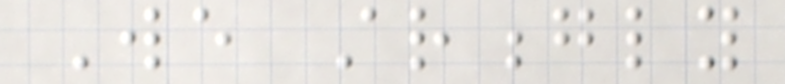We strongly
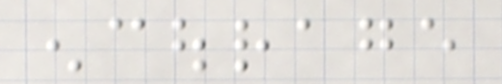encourage
